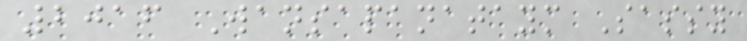2016 Wansapanataym Sassy
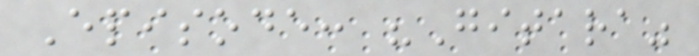Episode: "Gitara"
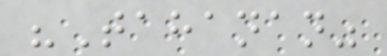"Tahanan"
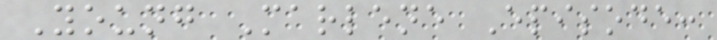Young Marlene Episode:
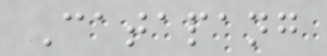Catapang
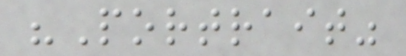"Portrait"
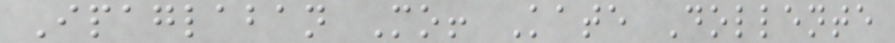Ipaglaban Mo! Kate Dollente
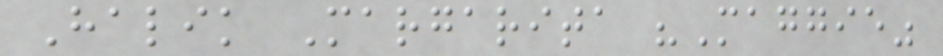Halik Margarita "Maggie"
